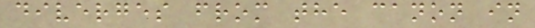diverges from the canon in
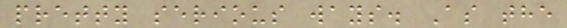pretty serious ways. As the
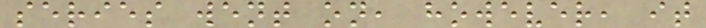series went on, however, it
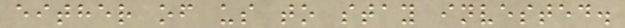either of us to stay invested.
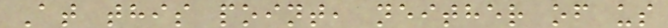At this point, neither of us
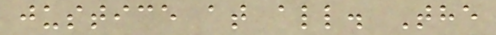justice at all. The
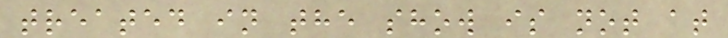treated in the show is not at
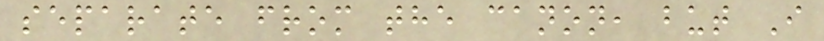separate from the canon, but I
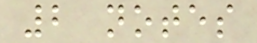2 notes
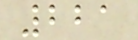221
